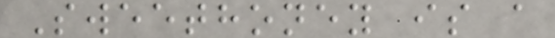Sweethoney is a
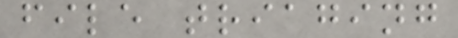file triaging
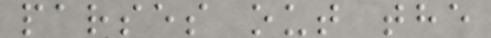parses out the
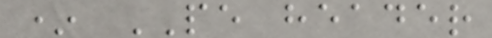* PE header
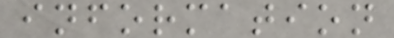information
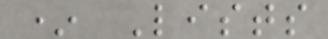* Lists
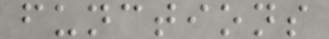functions
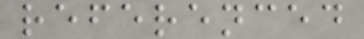referenced
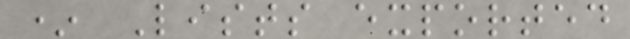* Lists exported
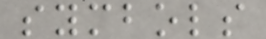symbols
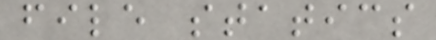file statics
